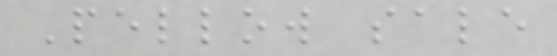Pellow sale
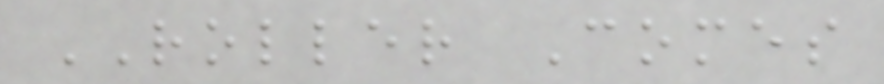ROLLER Comes
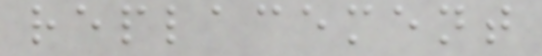replacement
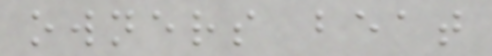owners beat
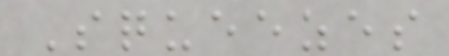Squeezes
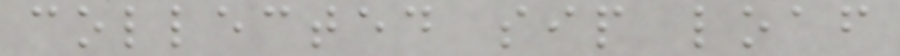collected sip loaf
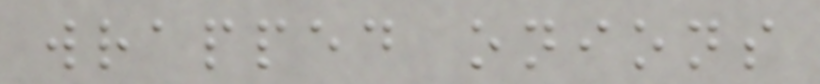wrapped onions
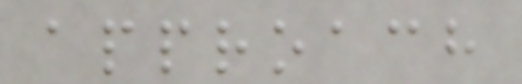approach
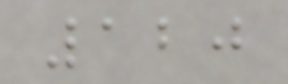120
